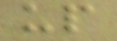up
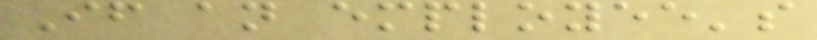If an employee's
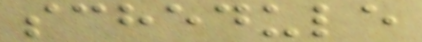schedule
